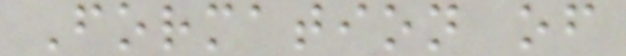Formation of
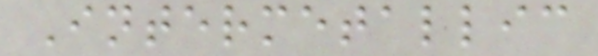Intermetallic
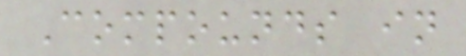Compounds in
